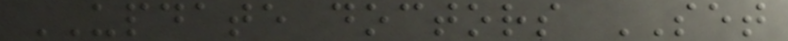UPDATE doctors SET
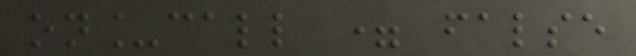on_call = false
